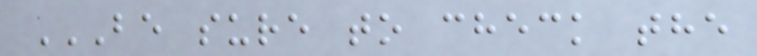BE SURE TO CHECK THE
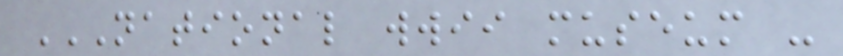NATIONAL WWII MUSEUM -
